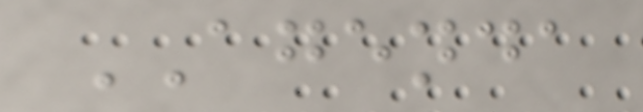AGENDA
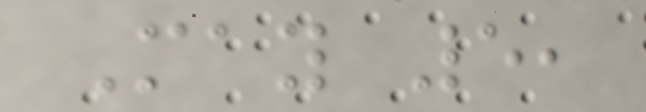May 5,
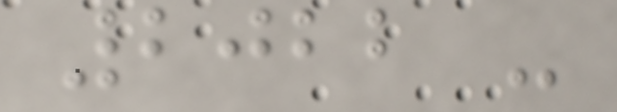2022 -
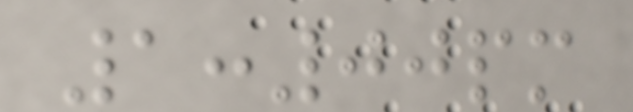1:00pm
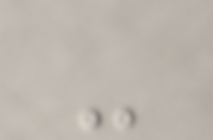-
